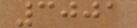3001
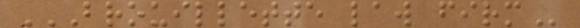BROUILLETTE LAW FIRM
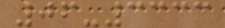06-3333
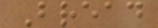Bread
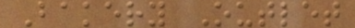Bakery Outlet
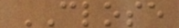CLOSE
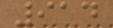914
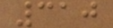310
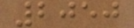2050
